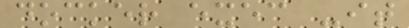docker exec -it
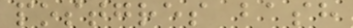postgres bash
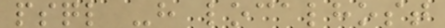psql -h localhost
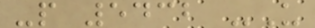-p 5432 -U
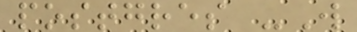postgres -W
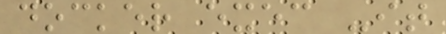docker exec -it
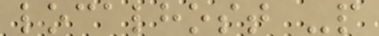localhost -p
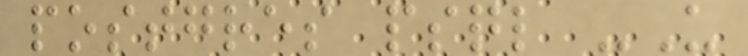postgres psql -U
